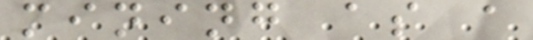mining as a
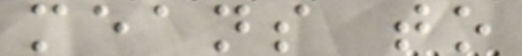means to
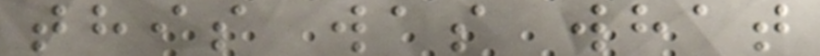this was what
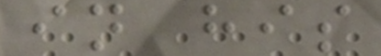in his
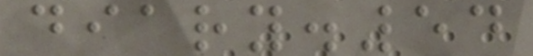diary.54
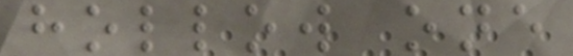hollow one
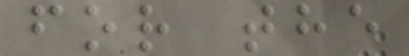for the
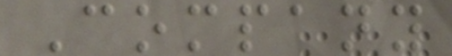Company
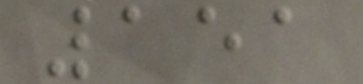151
